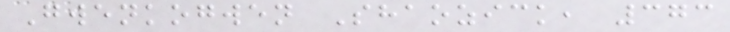Gwenkogwen Shaozick, 373
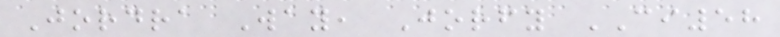Jordra Way, Jorfy CI58
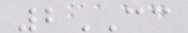2CC
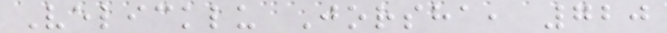Velicklu Jorsha, 720
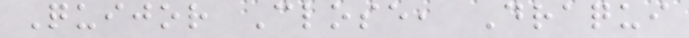Quijor Close, Draqui
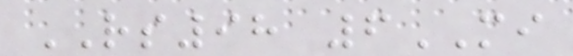RS98 6MI
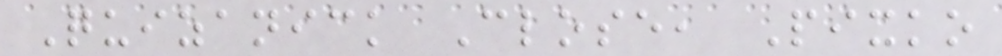Quizanick Close, Pixko
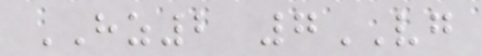HZ2 7VG
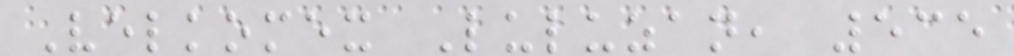Velkomex Luluzan, 535
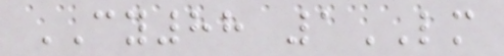CY88 1LM
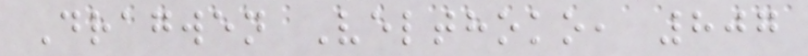Dragwen Velthoko, 807
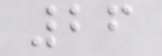26
